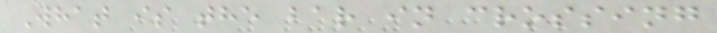What is the bar in crossing
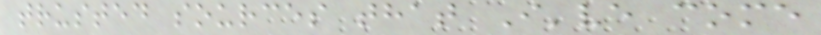trusted sources that I've come
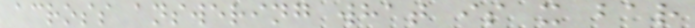across answering what is x bar
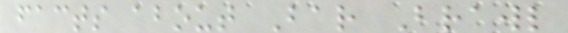facts about Bar Brawl
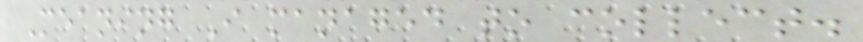Meaning I managed to collect.
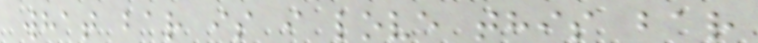what bar is i love this bar
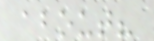about?
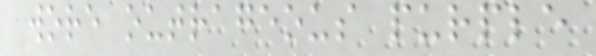wore outrageous purple
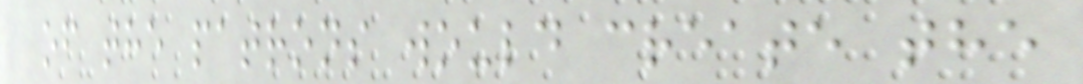of the patrons would create the
